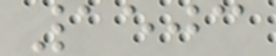1503
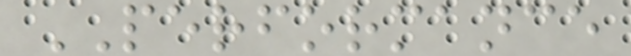PERFORMANCE
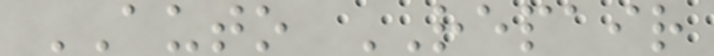AUTO REPAIR
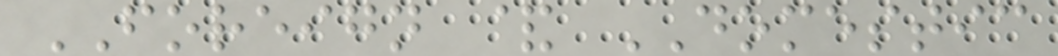FOREIGN & DOMESTIC
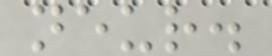neur.
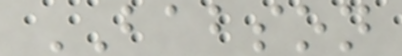BABSON
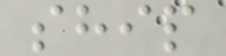ship
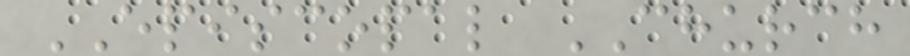EPISCOPAL CHURCH
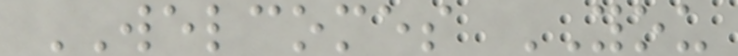WELCOMES YOU
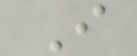I
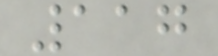117
